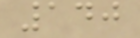140
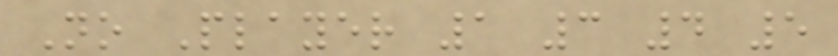No Player 1 3 4 5
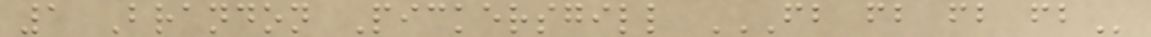1 Brandon Pickersgill FB FB FB FB
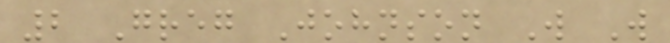2 Greg Johnson W W
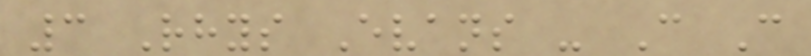3 Rhys Evans - C C
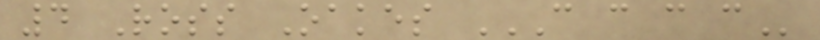4 Ross Oakes C C C C
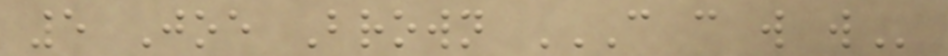5 Joe Brown C C W W
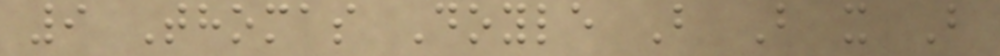9 Thomas Doyle B B x B
